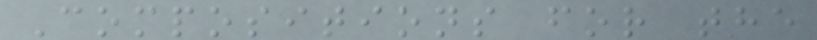Compositions for the
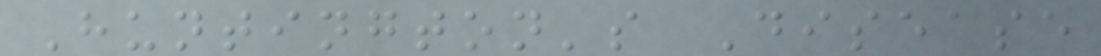Huntington's Disease
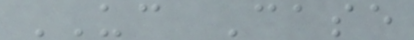UC Case
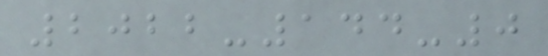2022-144-0
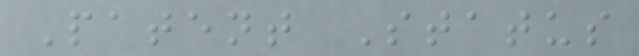Patent Status
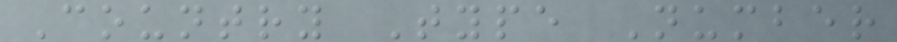Country Type Number
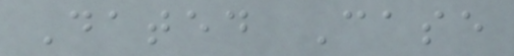Dated Case
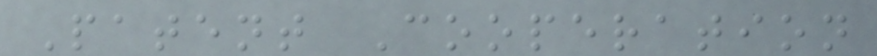Patent Cooperation
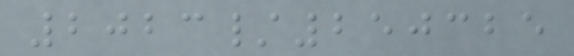2023/250325
